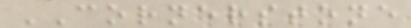CORNERSTONE
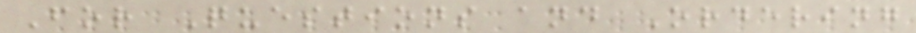For Questions and Ordering
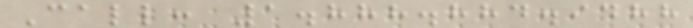Call: 1.888.884.9488
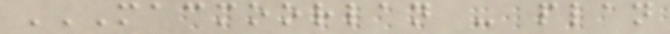MACMOORLAN - PLAN
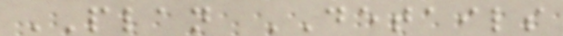PLAN DETAILS
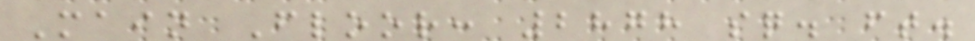Main Floor: 2878 sq. ft.
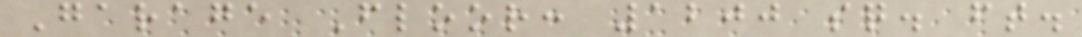Garage Floor: 1200 sq. ft.
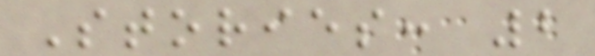Stories: 2
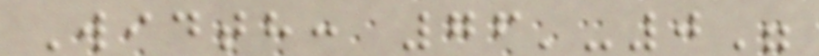Width: 76'-0"
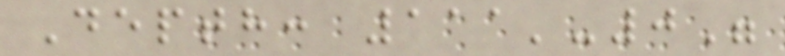Depth: 111'-0"
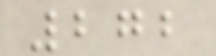272
